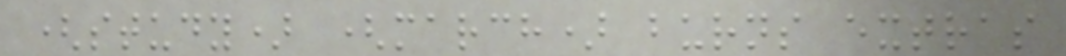(study) (march) burns extras
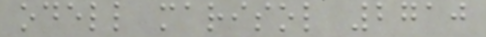odell marisol 2710
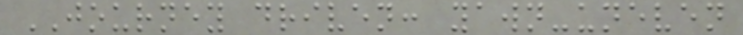JOURNEY driven: yawn-uneven
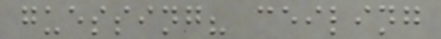guessing? ceiling
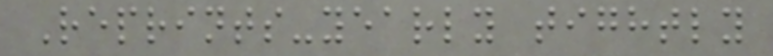Reprints-yearly tightly
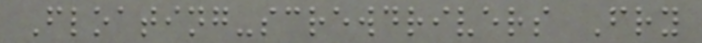Floating-screwdrivers Fry
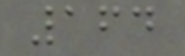164
